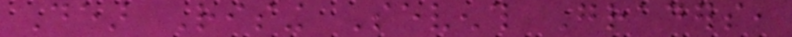Dear Rising Seventh Graders,
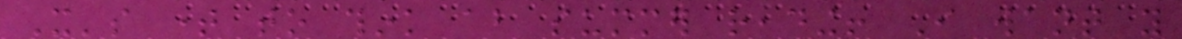It's time to think about summer reading! I want you
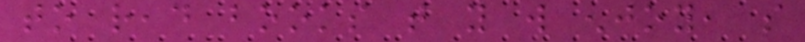to read books that you will enjoy, so
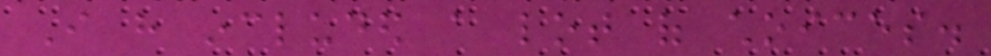I have included a lot of choices.
